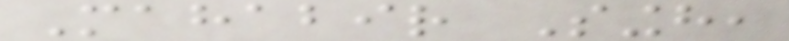Mahabir Singh,
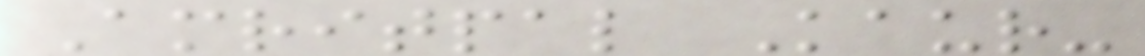Amritpal Kaur-
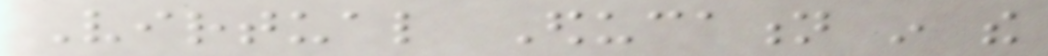Virtual Education in the
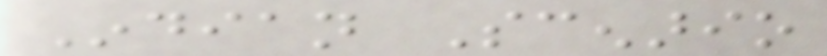Indian Scenario
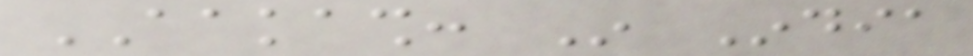AAKASH: In India
